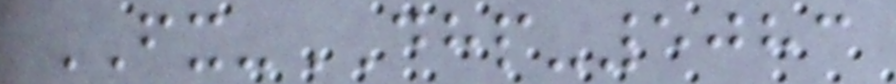FX-DHP-5083
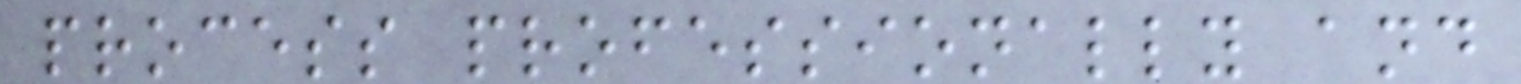process professionally and
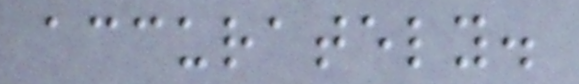accurately.
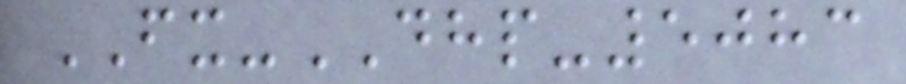FX-DHP-5083
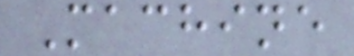Machine
